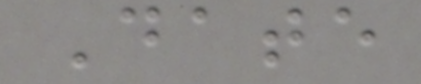Date
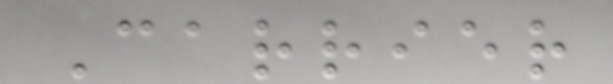Carrier
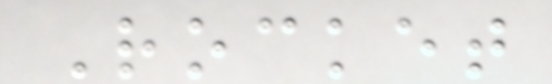Rocket
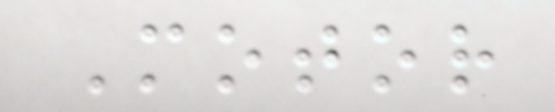Motor
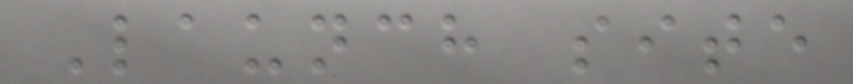Launch site
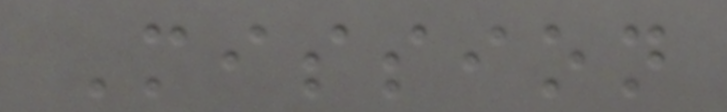Mission
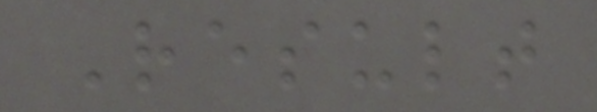Result
